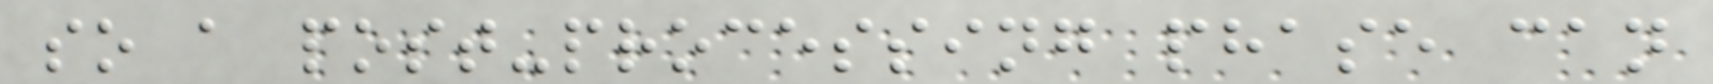so a post-processing phase can
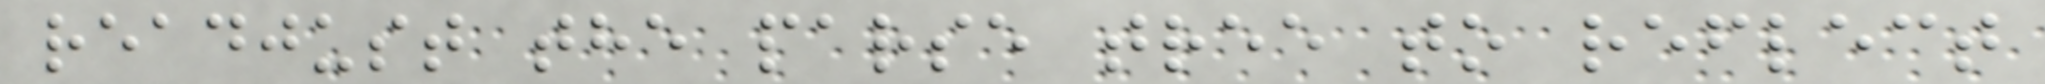readjust the parse tree to reflect
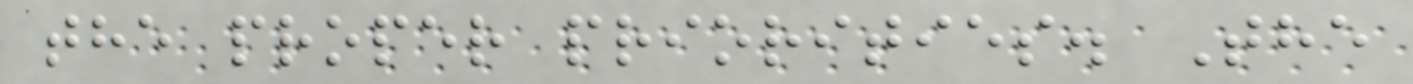the proper priorities. The
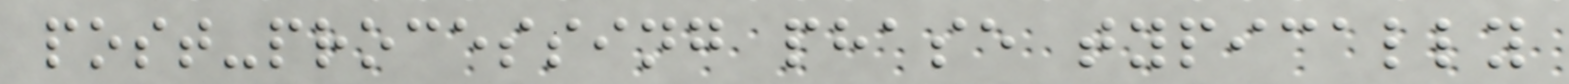post-processing phase typically
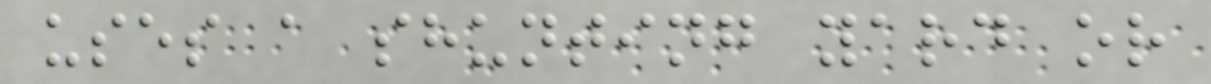uses a shunting yard or
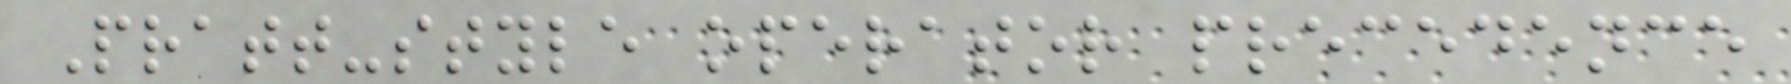Pratt-style operator precedence
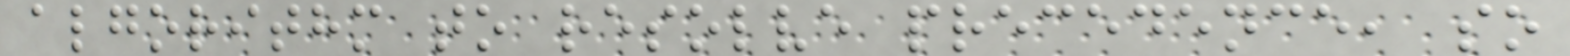algorithm to resolve precedence, so
